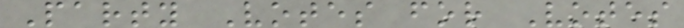Party Votes for Votes
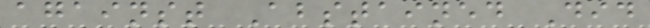against Abstained Did
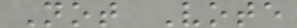Not Vote
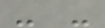- -
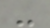-
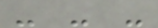- - -
